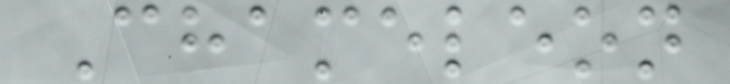Chameleon
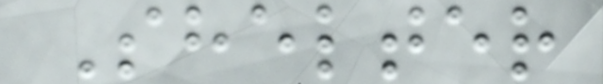Shelter
